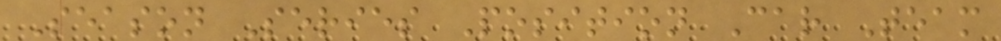Season Series Position Car Team
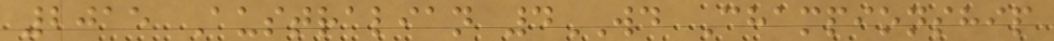2015 Australian 4WD Championship
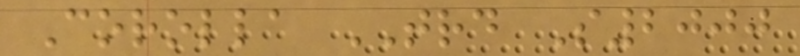Corolla TRD S2000
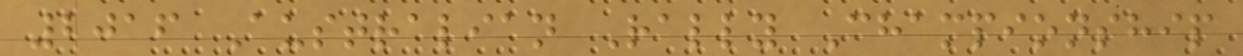2016 Australian Rally Championship
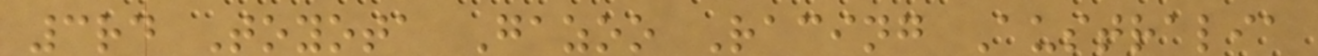3rd Toyota Gazoo Racing Australia
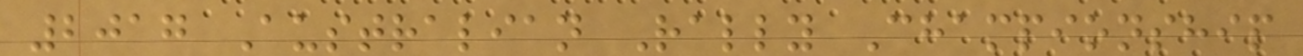2017 Australian Rally Championship
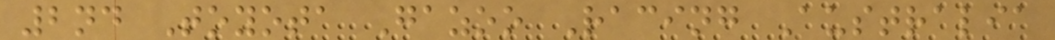2nd Toyota Gazoo Racing Australia
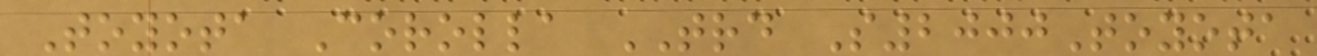Toyota Corolla TRD S2000Toyota
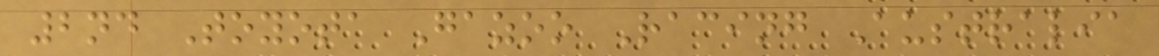2nd Toyota Gazoo Racing Australia
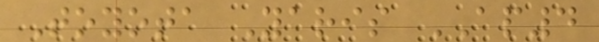Toyota Yaris AP4
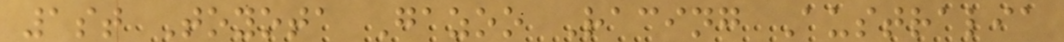1st Toyota Gazoo Racing Australia
